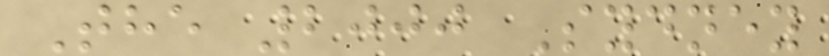The 2000 Sydney
